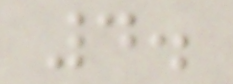4.
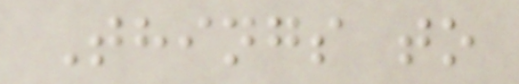Things to
